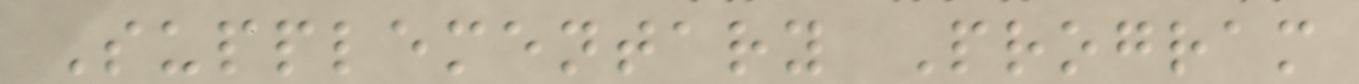Supplementary Program
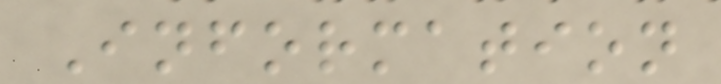Information
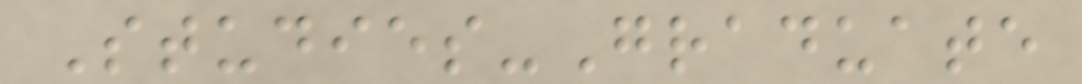Studies-Graduate
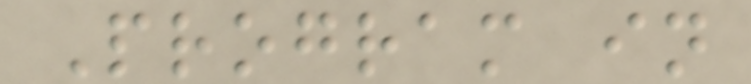Program in
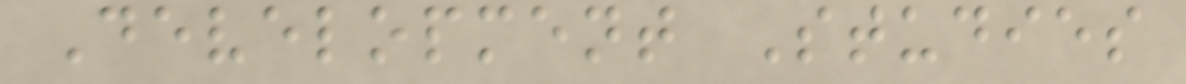Development Studies
